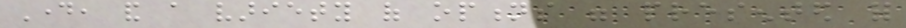Day, and a variety of options were presented for
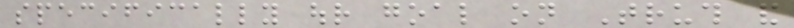specifically our goal on Truth and
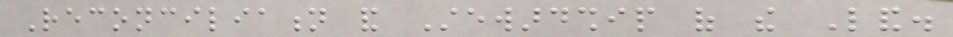Reconciliation and Stewardship of the Land.
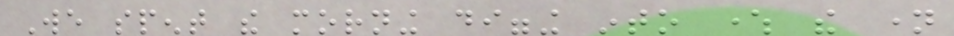We spent the morning digging into where the name
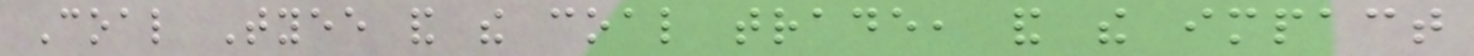Coal Tyee and the coal trade, and the impact
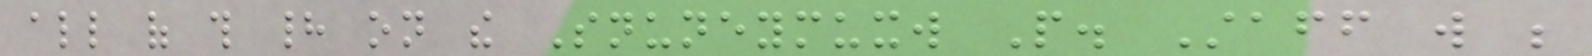all of this had on the Snuneymuxw People. Staff will be
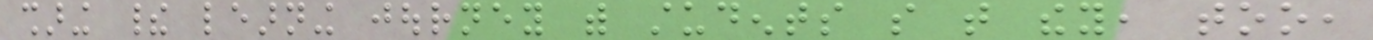sharing their learning journey with students so that they, too,
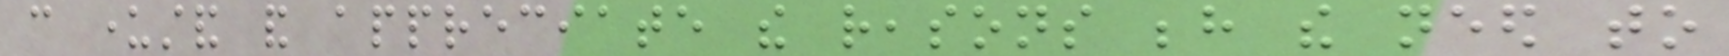can understand and appreciate the reasons behind the need to
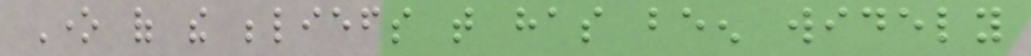One of the beliefs that has been widely
